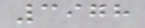3978
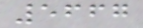5667
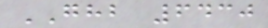GHB 6430
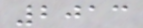2013
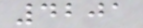4201
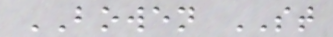BOWEN ST
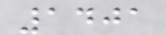1401
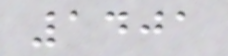1401
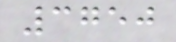3750
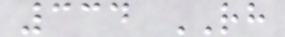334 RH
